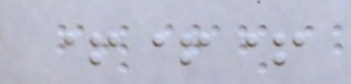+++
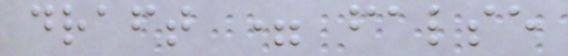draft = false
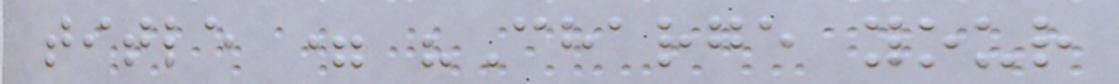title = "Charge your
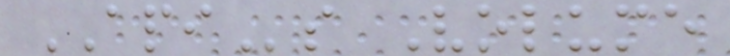APIs Volume
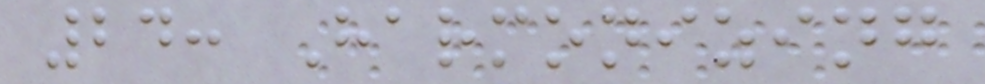24: Harmonizing
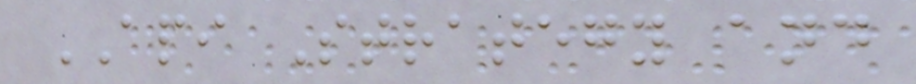API Strategy and
